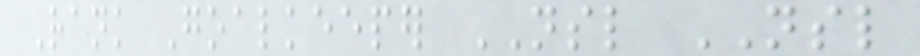Rank Goalkeeper NSL NSL
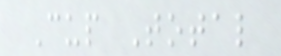Cup Total
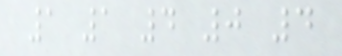1 1 4 0 4
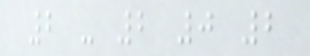2 - 2 0 2
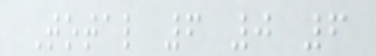Total 6 0 6
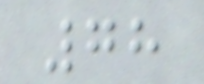78
